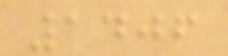1406
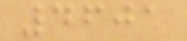4601
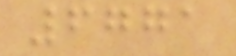6771
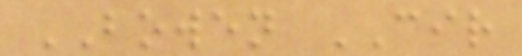BOWEN CIR
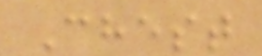Chest
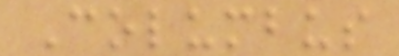Columbus
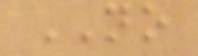NO
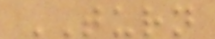TURN
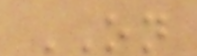ON
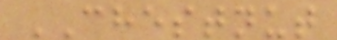CHESTNUT
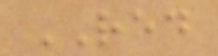RED
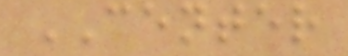CENTER
